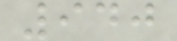940
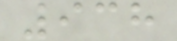938
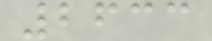2633
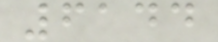6144
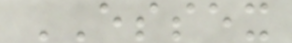ESSEX
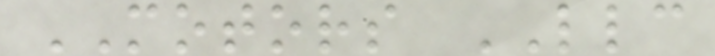MOTORS LLC
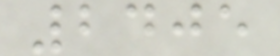2405
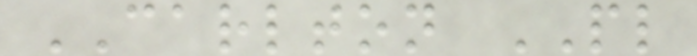CARLTON PL
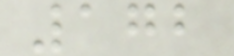172
